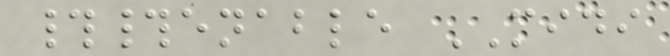##enable MIDI
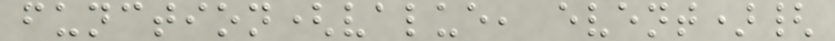function(value, event){
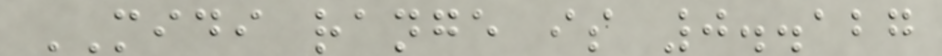MIDI range is 0..127
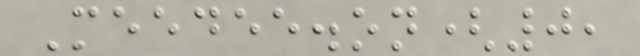Meedee.on(0,
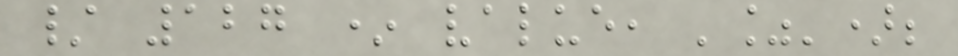/ 127 * value, '%');
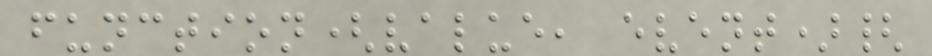function(value, event){
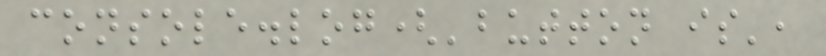console.log('button is',
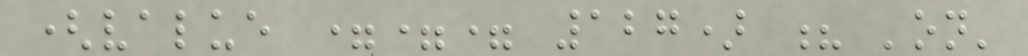(value === 127) ? 'on'
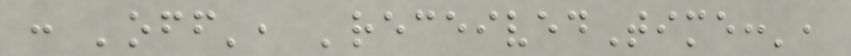: 'off', 'receivedTime:',
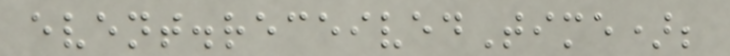event.receivedTime);
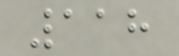118
